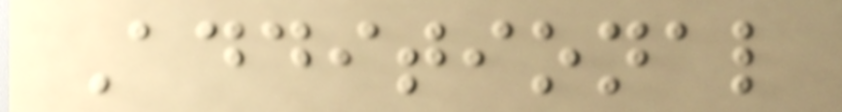Additional
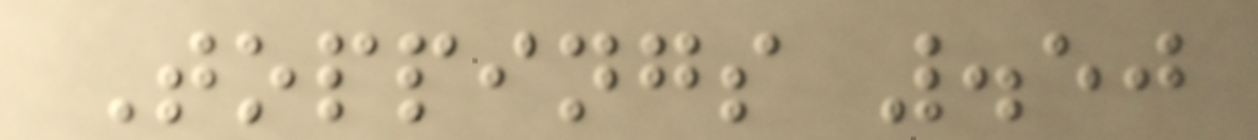Toppings .50
